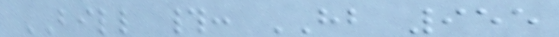BILL #: HB 955
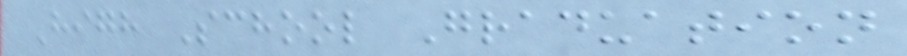High School Graduation
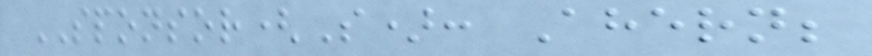SPONSOR(S): Ahern;
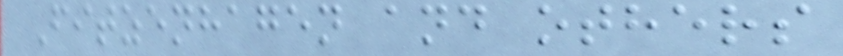Fitzenhagen and others
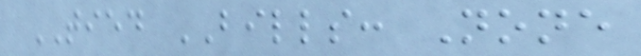TIED BILLS: None
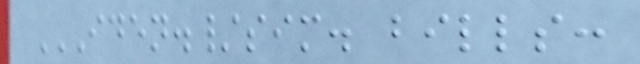IDEN./SIM. BILLS:
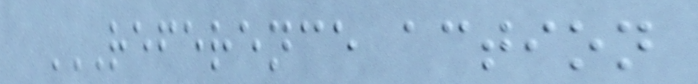REFERENCE ACTION
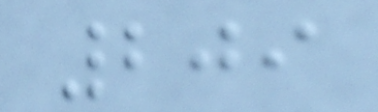209
